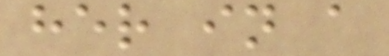her in a
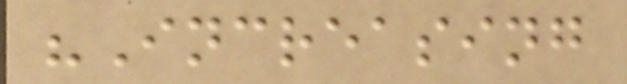"Increasing
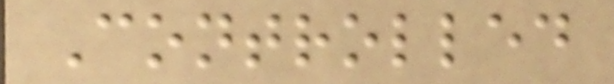Controlled
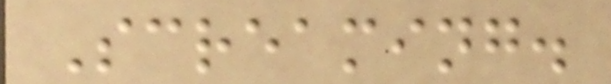Screaming.
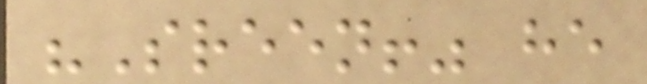"Sreen!" he
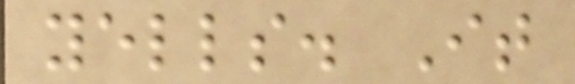yells. It
